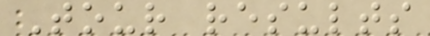Tour results
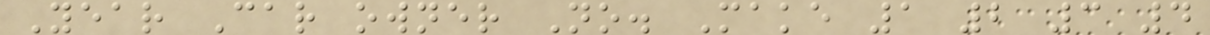Year Car owner No. Make 1 2 3 4
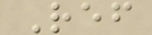Ref
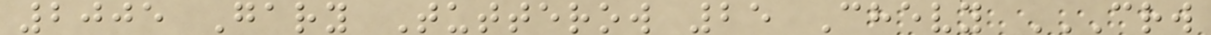2005 Gary Tutterow 25 Chevy CRW
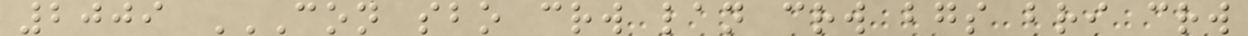2009 CON SBO CRW LAN CRW BGS BRI CRW
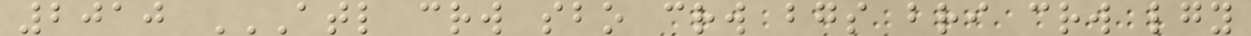2010 ATL CRW SBO CRW BGS BRI CRW LGY
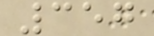357
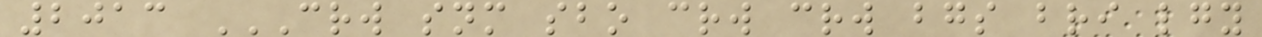2013 CRW SNM SBO CRW CRW BGS BRI LGY
